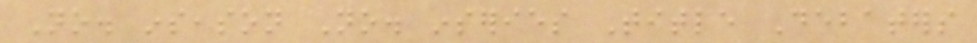No. inseason No. inseries Title Debaters
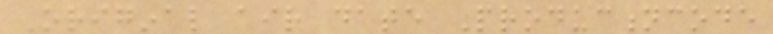Original air date Productioncode
